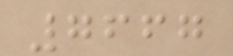7667
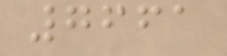7661
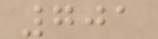701
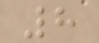8
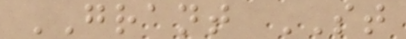GRANT ST
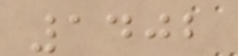1402
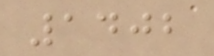1402
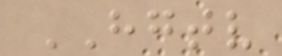HGTV
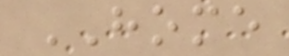HOME
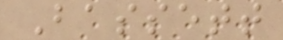Bassett
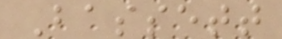Bassett
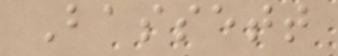Bassett
